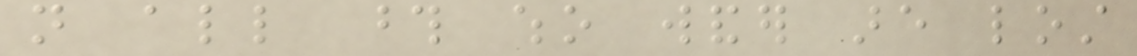not all those who wander are lost
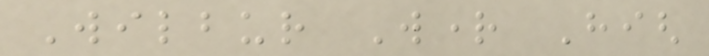Wilbur Wright High
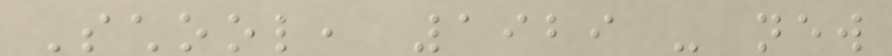School, 1929 - new
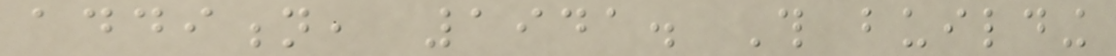addition, 1941. This building
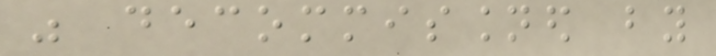was decommissioned by
